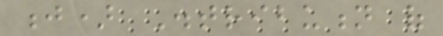j) Distribution of
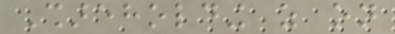Shareholding as on
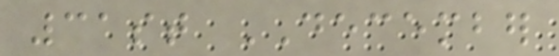31st DECEMBER
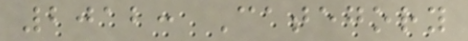2012: Category
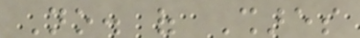No. of Shares
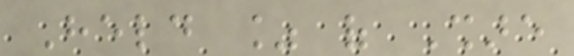Held % of Share
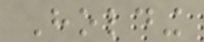Holding
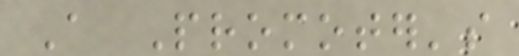A Promoter's
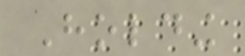Holding
